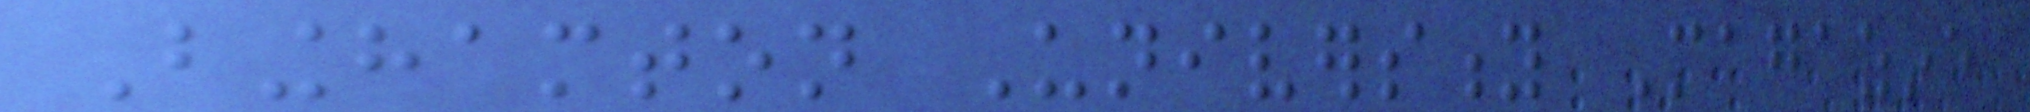Binghamton University Magazine
